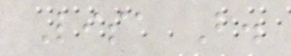Lisa B.
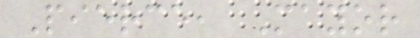Pierce, Mayor
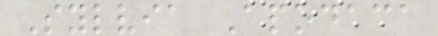Sylvia Apodaca
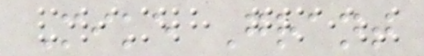Mike Grant
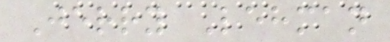Jerry Lehman
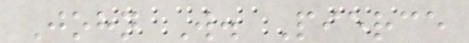John W. Pierce
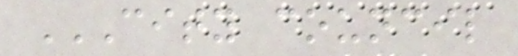CITY COUNCIL
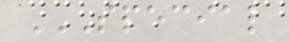SPECIAL
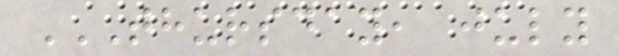THURSDAY, JULY
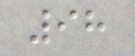98
